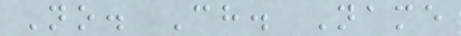No. Ch. Name
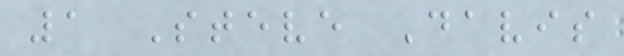1 Steve Davis
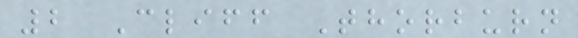2 Cliff Thorburn
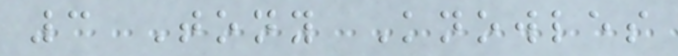3 Tony Knowles
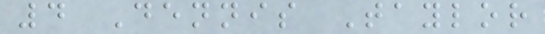4 Dennis Taylor
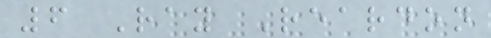6 Ray Reardon
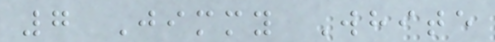7 Jimmy White
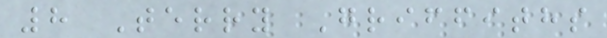8 Terry Griffiths
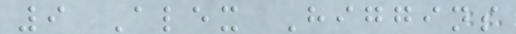9 Alex Higgins
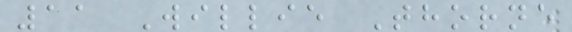11 Willie Thorne
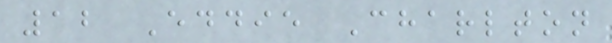12 Eddie Charlton
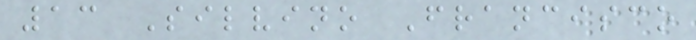13 Silvino Francisco
